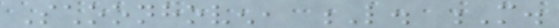Schoonhoven, L. M.
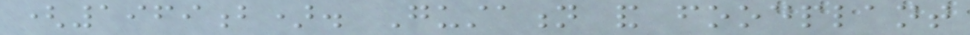(1969b). Gustation and foodplant
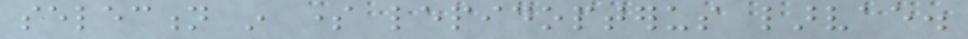selection in some lepidopterus larvae.
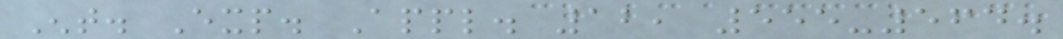Ent. Exp. Appl. 12, 555-564.
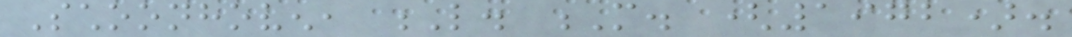Schoonhoven, L. M. (1972).
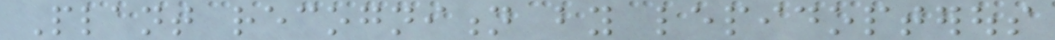Plant recognition by lepidopterous
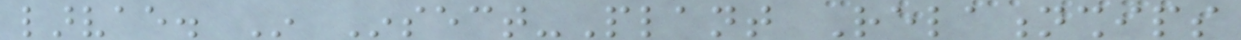larvae. In Insect-Plant Relationships
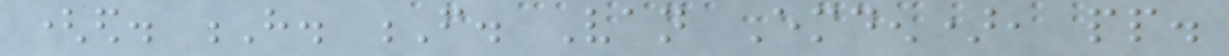(ed. H. F. Van Emden), pp.
